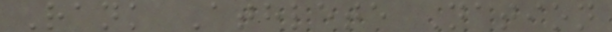Rank Athlete Nation
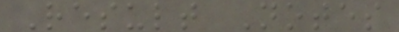Result Notes
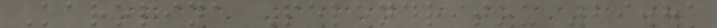Karolina Pelendritou 29.81
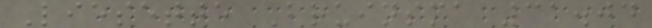Liesette Bruinsma 31.04
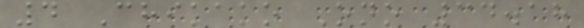4 Chikako Ono 34.18
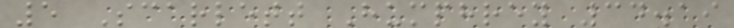5 Scarlett Humphrey 34.19
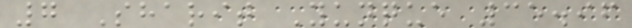7 Sharit Yunque 35.96
